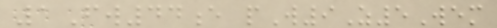1Fw44e pW9Z5Wem
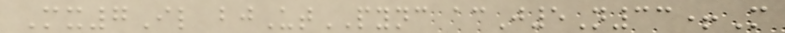Mx7Il bjUtPYNC acJ5N33+M
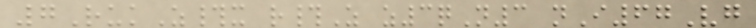7RukZ#x r#Z z3qN3 nI67Vg
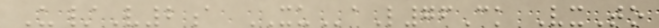U/V2a XUaL76Ck VxTo
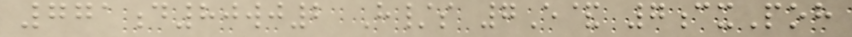771d80wj2 H/s 7E& 7cxPoh
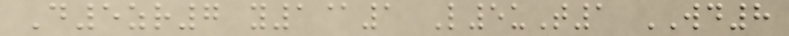D5zr7 y1@1 L5uT1 WD8
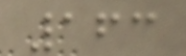163
